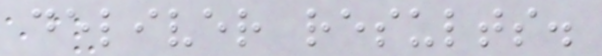deliver results.
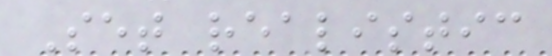Set realistic
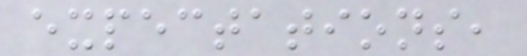expectations,
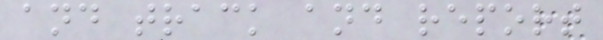and track and report
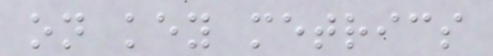on key metrics
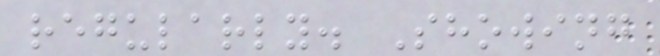regularly. Showing
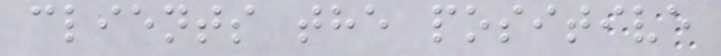clients the positive
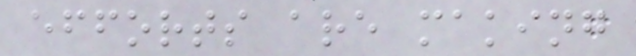efforts are making
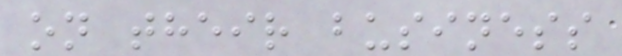on their business
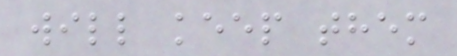will keep them
